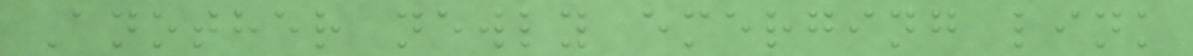Another newly emerging link
